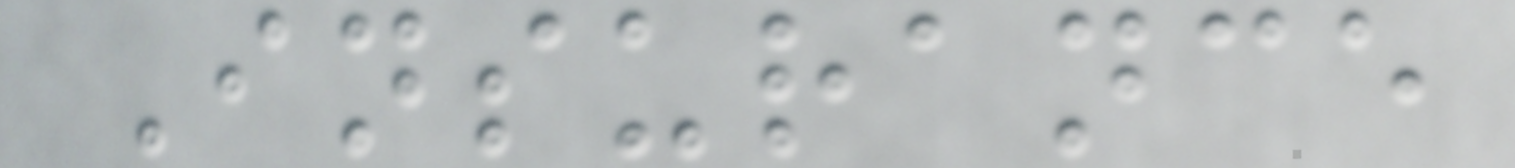Insurance
